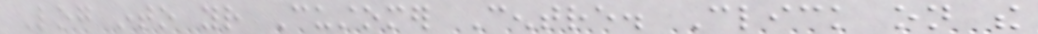Log into your Customer Centre. Click on the
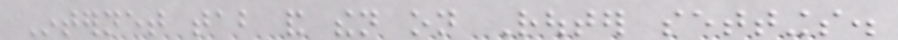Internet tab and then on Router settings.
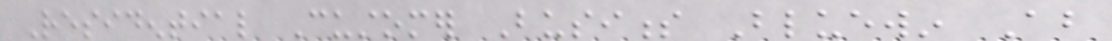Residential Customer Business Bluewin About
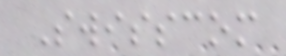Swisscom
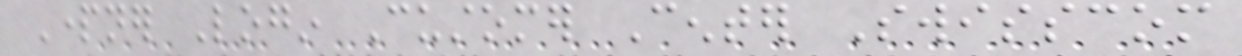Partner Login Customer Center Swisscom
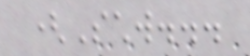(Schw...
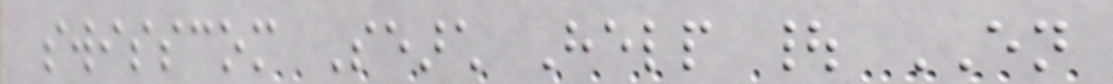swisscom Search Help | EN
